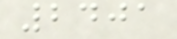2401
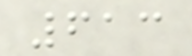613
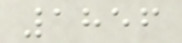1856
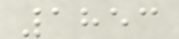1853
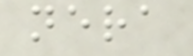nera
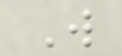W
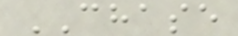CHASE
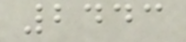2443
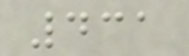431
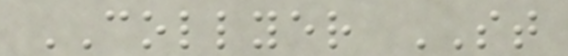COLLYER ST
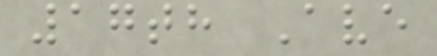17th Ave
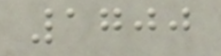1700
